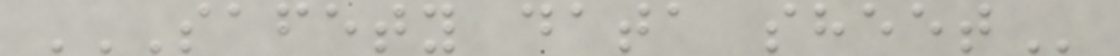SAFETY DATA SHEET
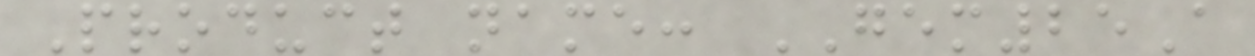Product name: GEM25A
